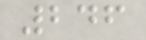246
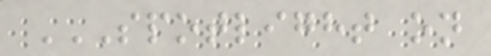SPOTLIGHT ON
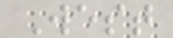West
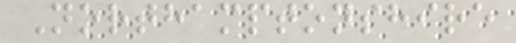Northamptonshire
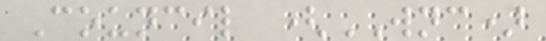Council (WNC)
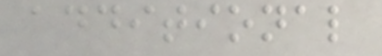additional
